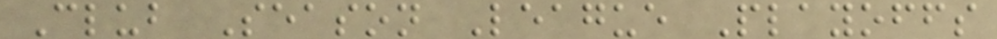Club Season League Playoffs
